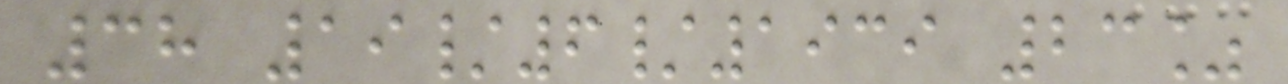38 19/6/1939 23%
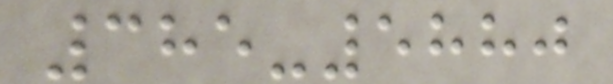385-5880
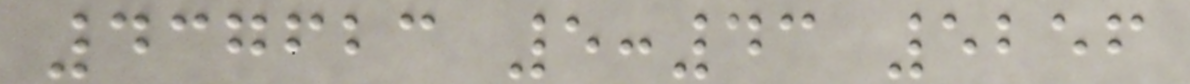437623 5:43 5256
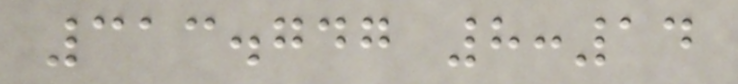313.747 8:14
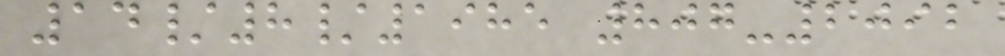14/8/1985 807-2092
